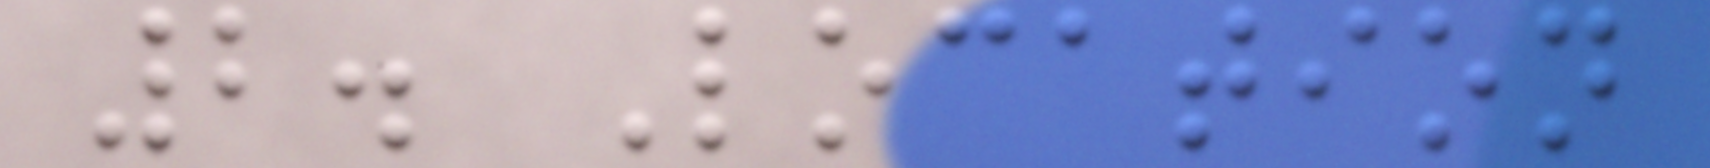2. Location
